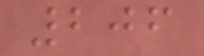206
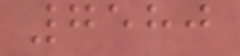7580
